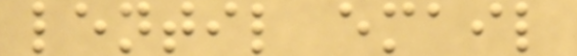lentil email
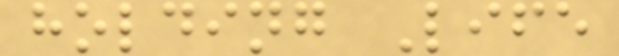holding Life
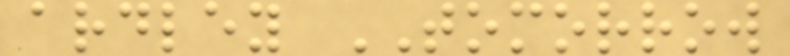ardley TOMORROW
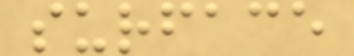surface
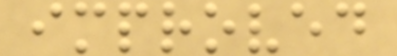improved
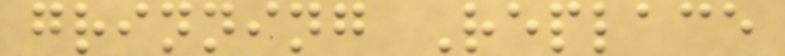grinning Replace
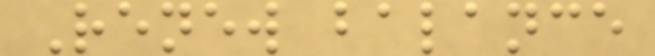Renew balance
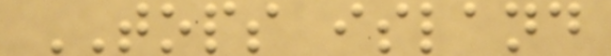TOPS island
